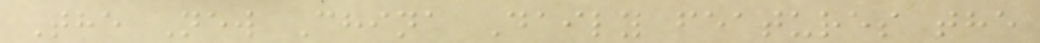The New China Daily features the
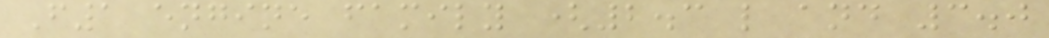F1 engine family (2.3 l and 3.0
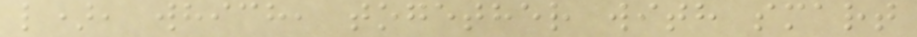l), which, together with smart
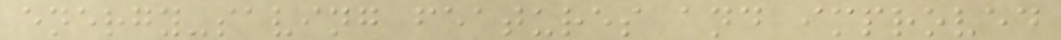energy-saving features and improved
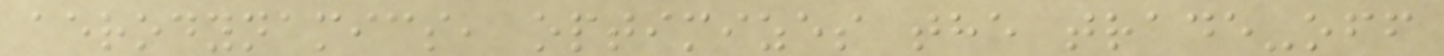aerodynamics, optimizes the trade-off
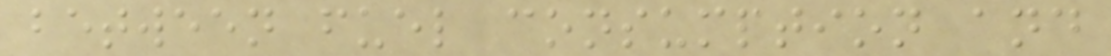between fuel consumption and
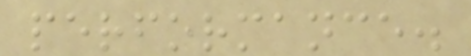performance.
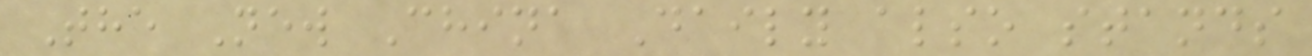The New China Daily also stands
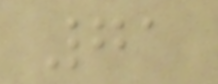71
